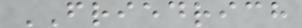FRIEDRICH
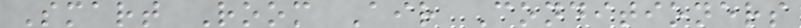Smart Room Air Conditioners
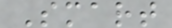Smart
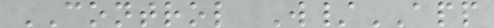CONTROL W/APP
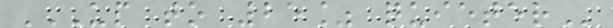UP TO 25% QUIETER
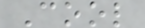Cool
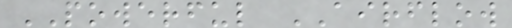POWERFUL AIRFLOW
